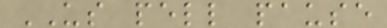US pell pause
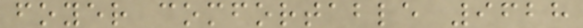foyer comfortable 9628
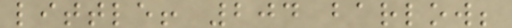little! 204 barlow;
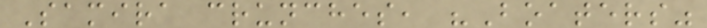Samira crunches, "Boaters"
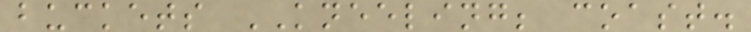buckets KNEELING; coast.
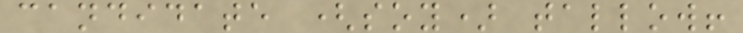candidate (soy) tallow!
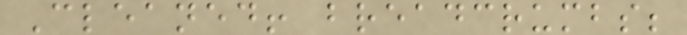Cleaned! breadcrumbs;
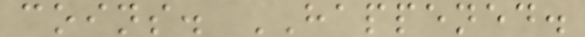coins. HAPPENED.
